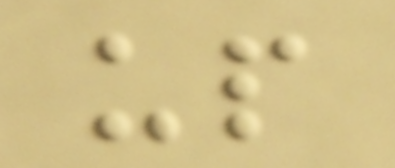up
